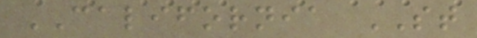CALIFORNIA ST
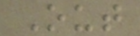Out
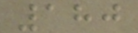180
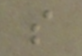s
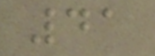41
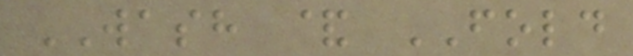WASH & FOLD
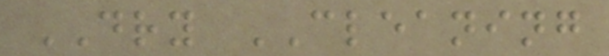DRY CLEANING
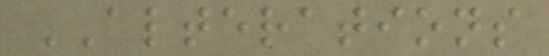ALTERATIONS
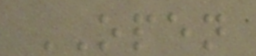OPEN
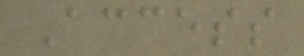Access
